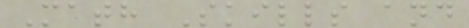Math Skills and
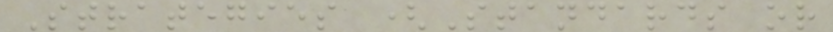Strategies (Standards or
